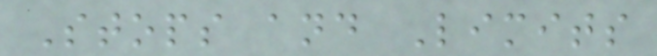Stops and Limits
